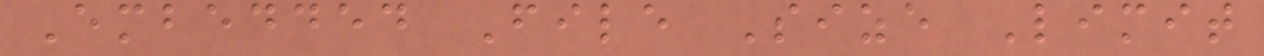Embedded File Size Limit
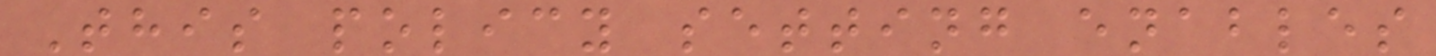This policy setting enables
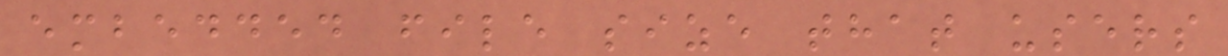embedded file size that users
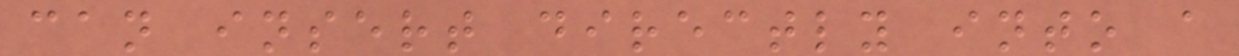can insert directly into a
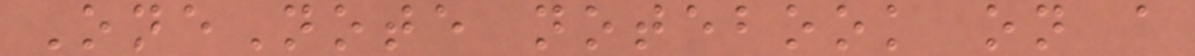OneNote notebook on a
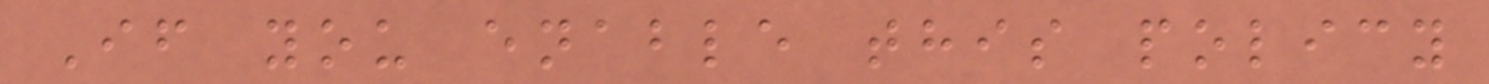If you enable this policy
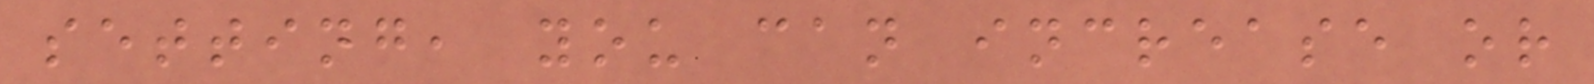setting, you can increase or
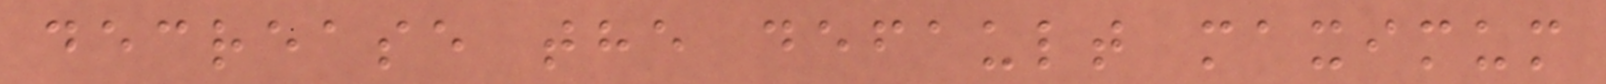decrease the default maximum
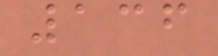136
